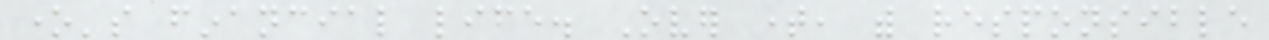one's financial life. Over time, with responsible
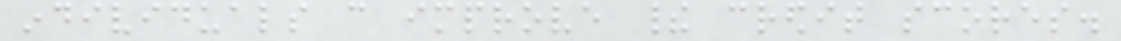individuals can improve their credit scores.
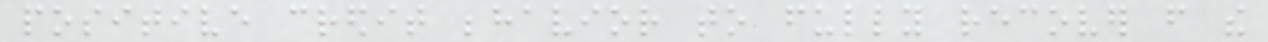positive credit behavior to fully recover from the
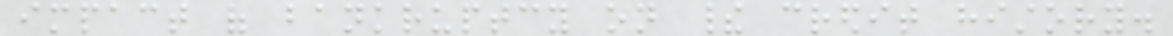impact of bankruptcy on their credit history.
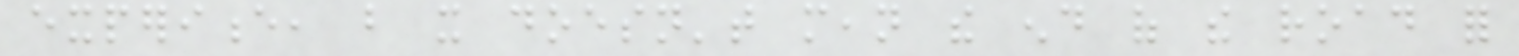experience, but it doesn't mean the end of the road for
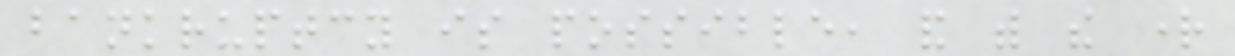bankruptcy is possible, and with the right
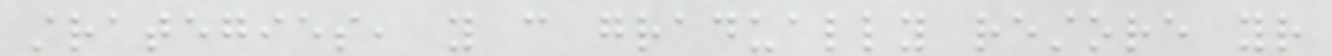strategies, you can gradually restore your
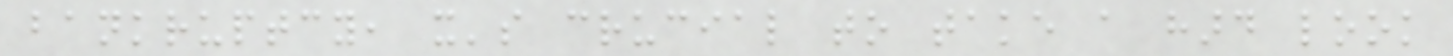bankruptcy, it's crucial to take a hard look
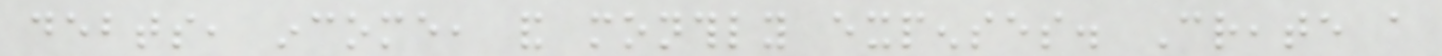debts, income, and monthly expenses. Create a
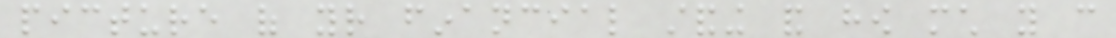picture of your financial standing and how much you can
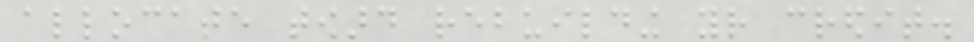allocate toward rebuilding your credit.
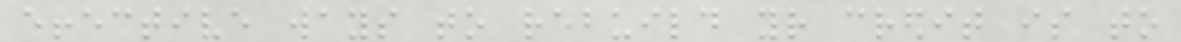effective ways to rebuild your credit is to
